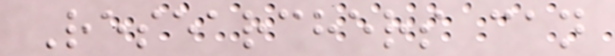Researchers can
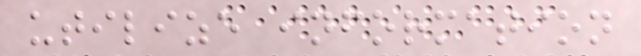utilize information
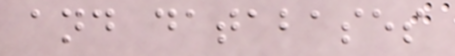and databases
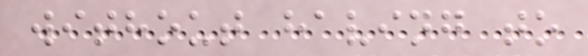without having to
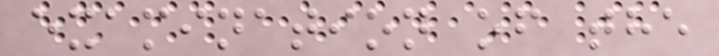examination of the
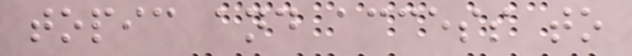topic and access to
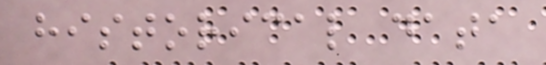historical data
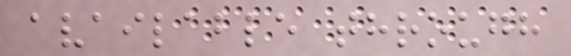available through
